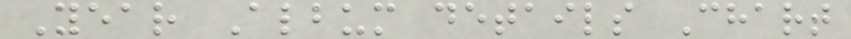Year Album details Chart
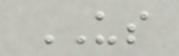US
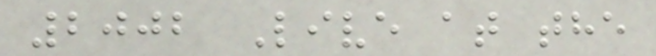2002 Live at the
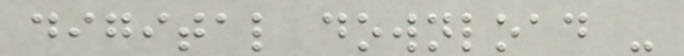digital download -
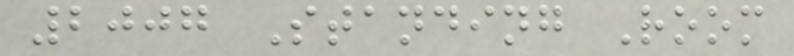2007 Standing Room
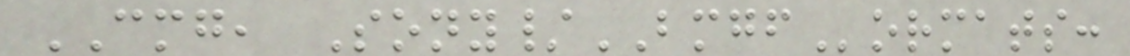CMG, Sony/BMGFormats:
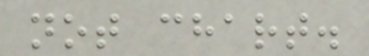not chart.
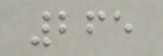265
